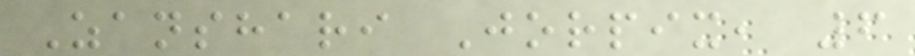Zanshari Jorpix, 6
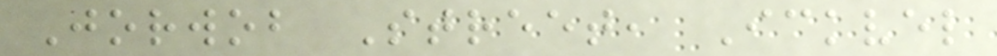Jorwob Street, Ickvel
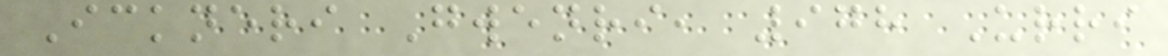Ickneri Gwenri, 978 Urri
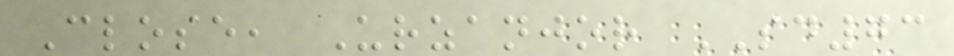Close, Urzanjor SD73
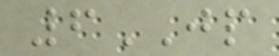6JP
